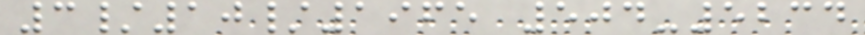3/10/1965 504-5234
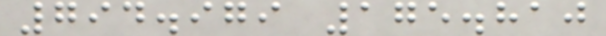794.979 175.810
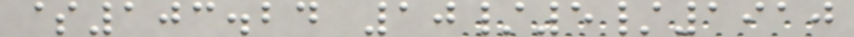$103.24 10/5/1910
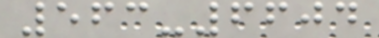563-6604
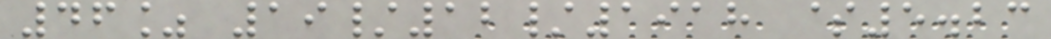46% 19/12/1918 $5.23
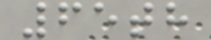65th
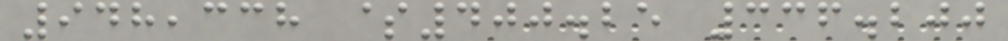948,338 $400.25 336.200
